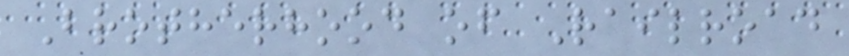Brotherhood of Railroad
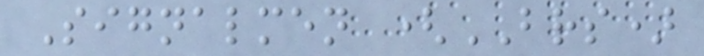Signalmen (BRS)
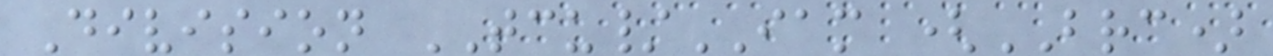Division TCU/IAM (BRC)
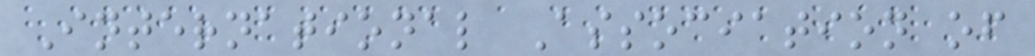International Association of
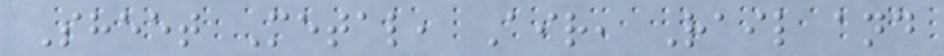Sheet Metal, Air, Rail and
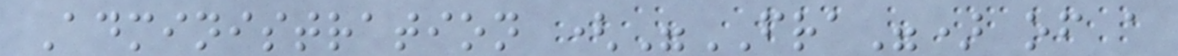Administration ("FRA") of a
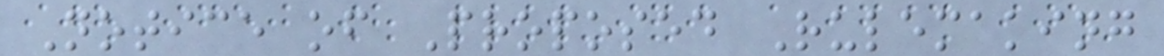Notice of Proposed Rulemaking
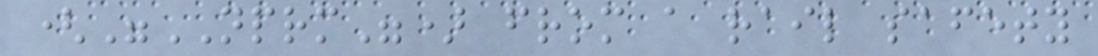("NPRM") from a rail safety
